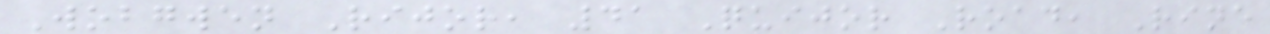Wobgwen Rijor, 41 Quijor Road, Rine
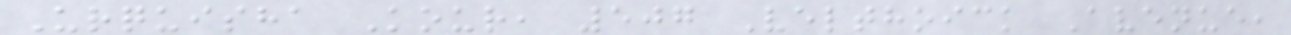Urquisha Kour, 507 Velthoick Avenue,
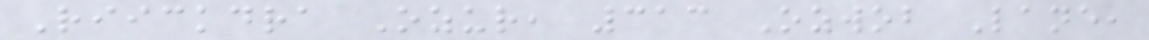Riickdra Ozur, 313 Ozwob Lane,
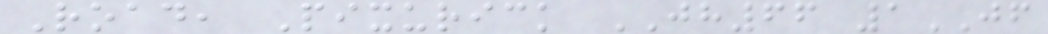Road, Pixurick JH66 1JF
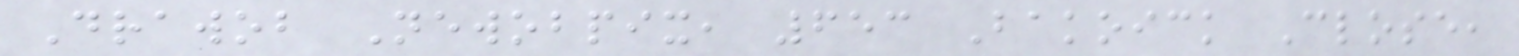Drawob Newobpix, 653 Bakoick Close,
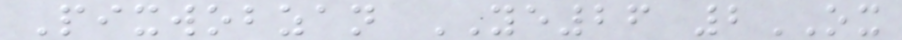Pixwobzan YE26 2OX
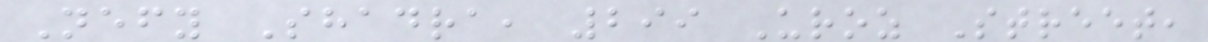Nefy Shadra, 299 Uroz Street,
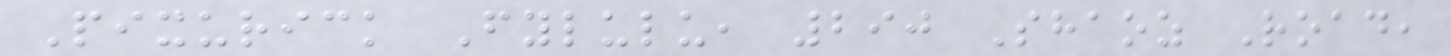Pixurick Fylulu, 290 Shaoz Road,
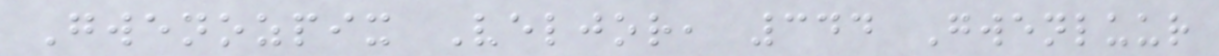Gwenozpix Veljor, 344 Gwenluur
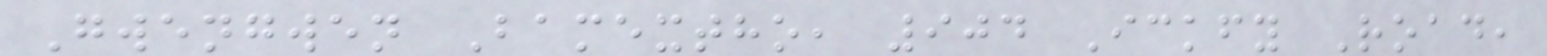Gwengwen Bamextho, 904 Ickfy Road,
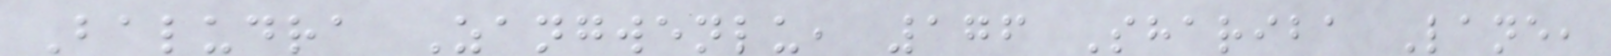Baludra Zangwenlu, 176 Shariba Lane,
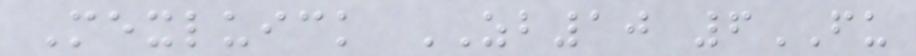Mexluick ZB10 6FU
